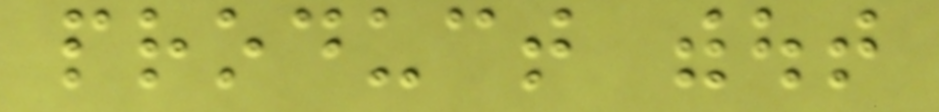product without
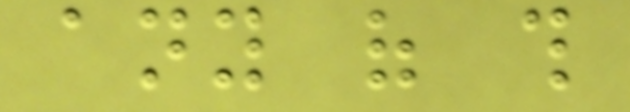any of this
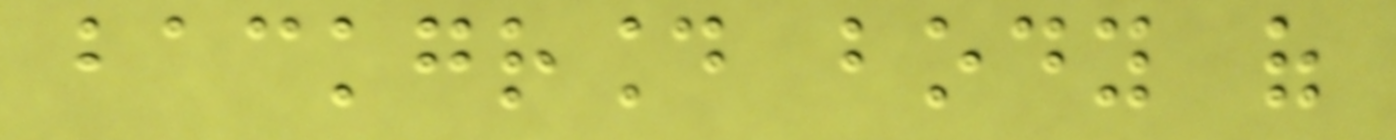background body of
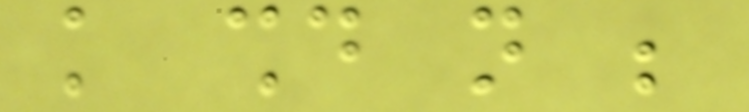knowledge should not be
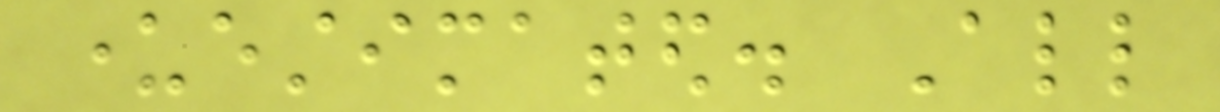underestimated. All
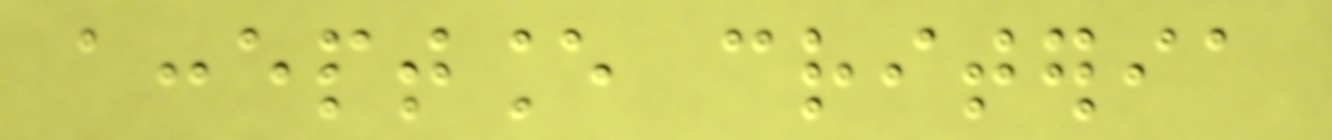acceptance criteria
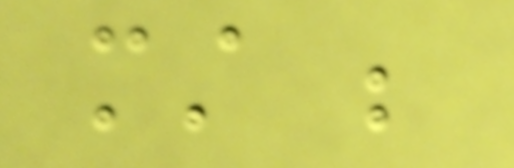must be
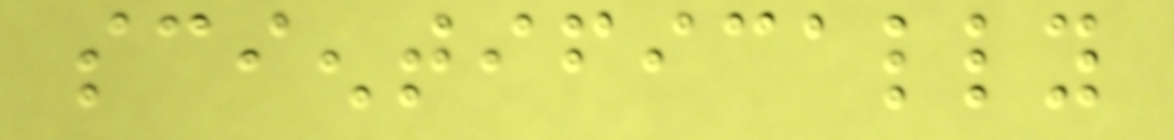scientifically
